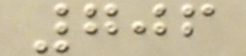706
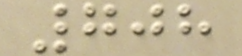708
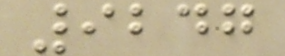9247
